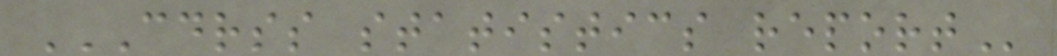CDRSS STATISTICS REPORT
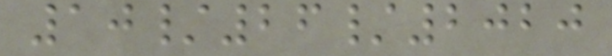10/26/2020
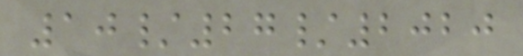10/27/2020
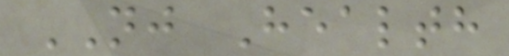NJ Health
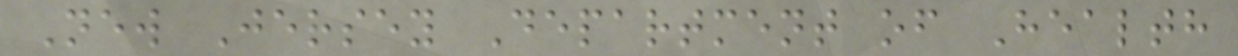New Jersey Department of Health
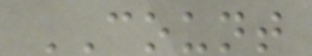COUNT
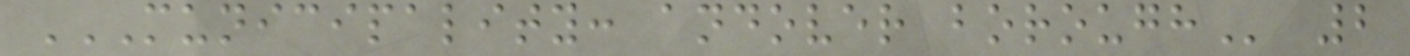MUNICIPALITY: ANDOVER BOROUGH 2
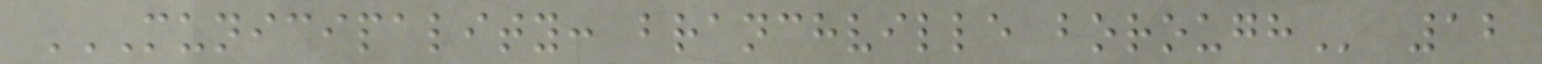MUNICIPALITY: BRANCHVILLE BOROUGH 12
